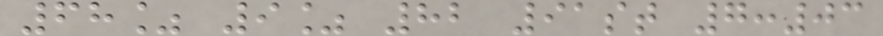68% 9% 82 91st 7:03
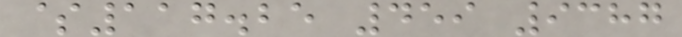$117.25 459 9387
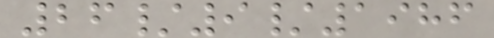26/9/1986
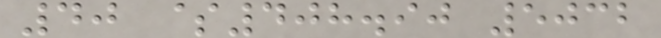40 $408.90 5032
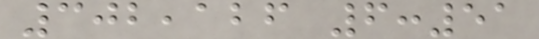302,126 6:51
